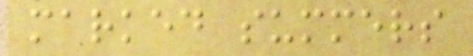marked summers
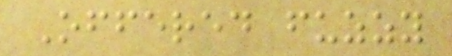Offered fuzzy
